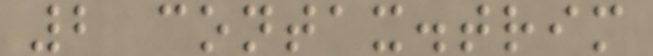2 contax.trim
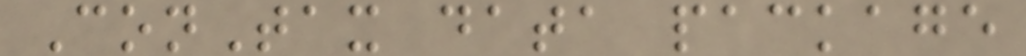ConTax data package
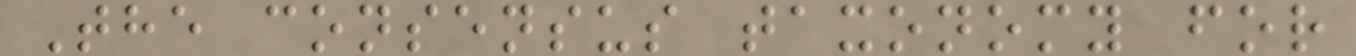The consensus taxonomy for
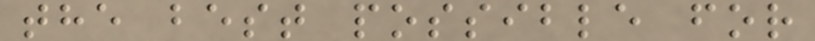the best possible for
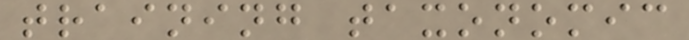training taxonomic
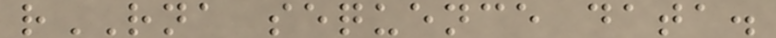rRNA sequence data.
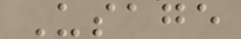Usage
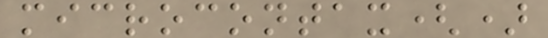microcontax()
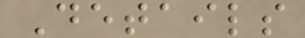Details
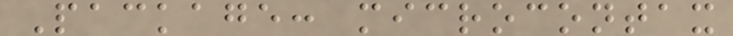Package: microcontax
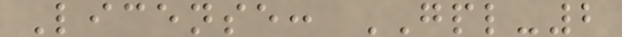License: GPL-2
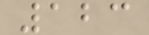123
